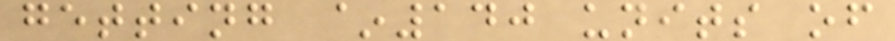getting ~140 units of
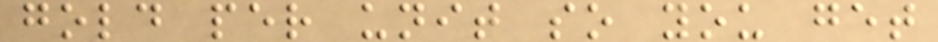gold per unit so you get
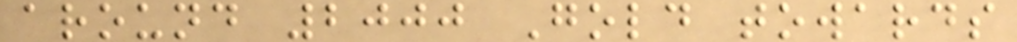around 2000 Gold towards
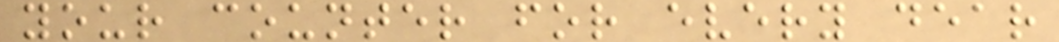your counter for every dear
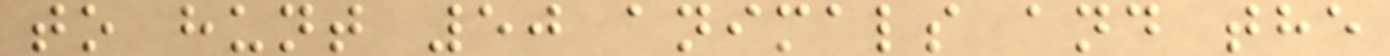to hunt 50 animals and the
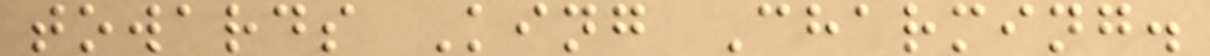towards King Charming.
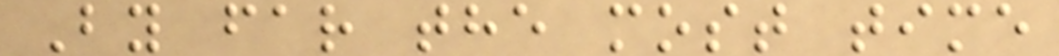By far the most time
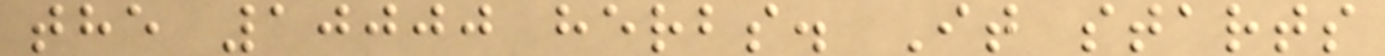the 10000 herbs. It starts
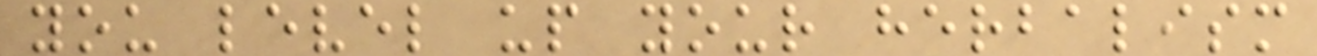you level up your herbalism
